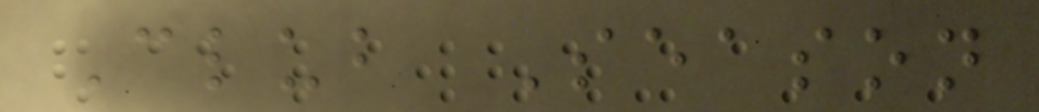Club Season
